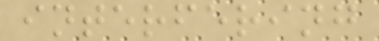interfering
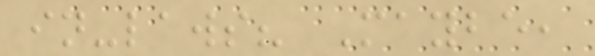in-laws? Maybe,
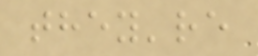they're
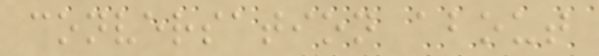conversation about
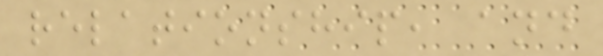relationship, and
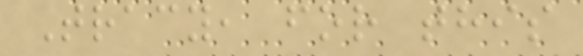Tracy, for this
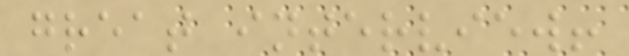great interview!
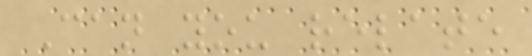Can you relate
